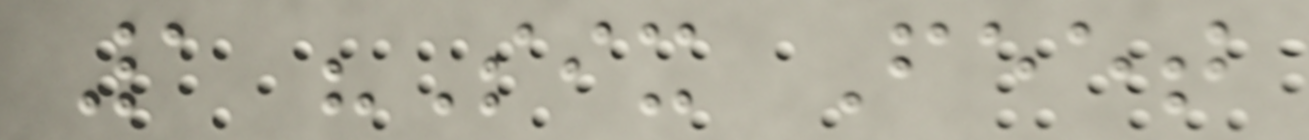1 "Six Feet
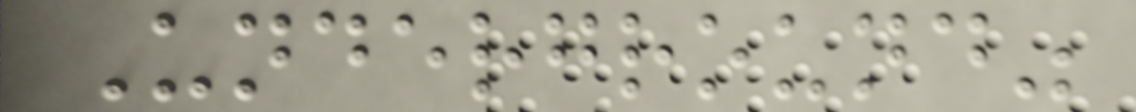Underground"
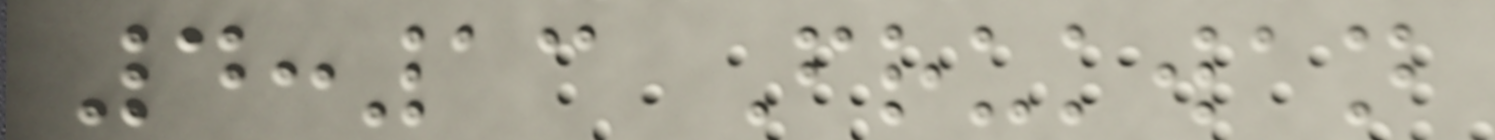4:13 Frukwan
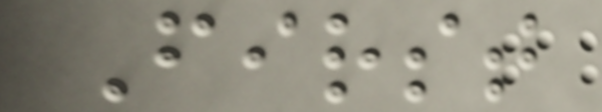First
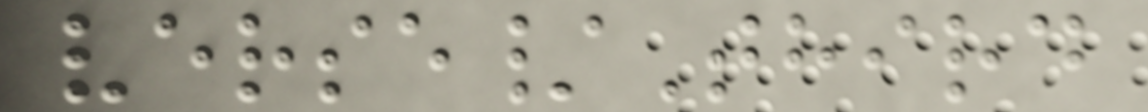verse/Third
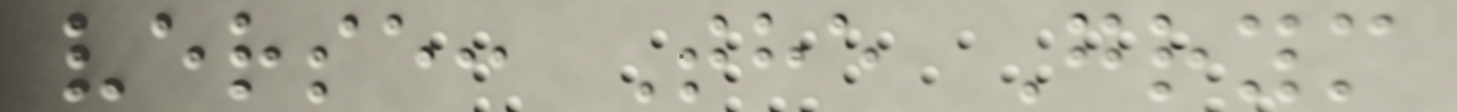verse: The Grym
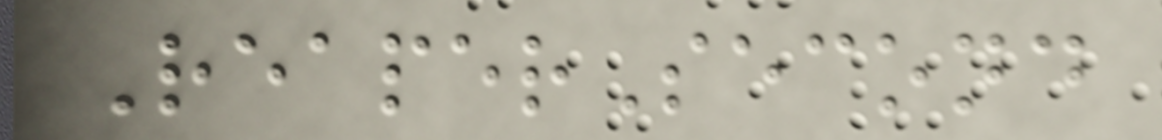ReaperSecond
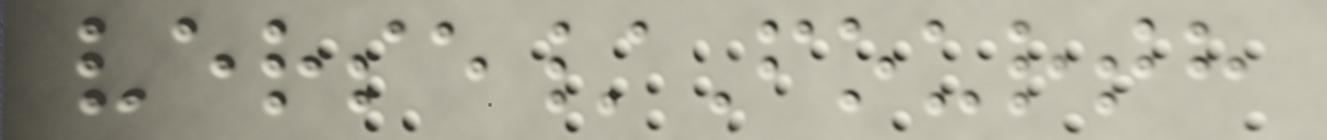verse/Fourth
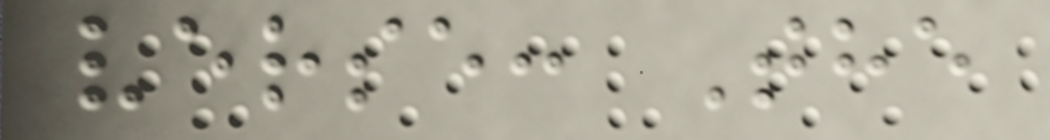verse: The
